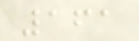161
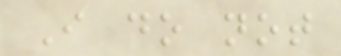I do not
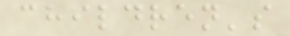children's
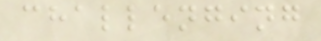challenging
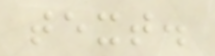text.
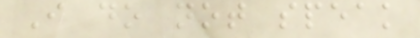I do not speak
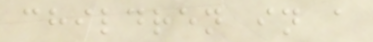children in a
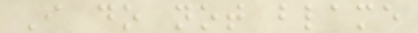I do not blame
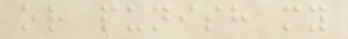or punish my
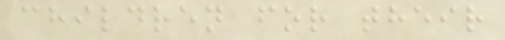children for their
